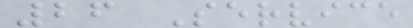26 Service
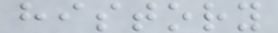history
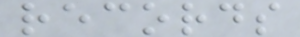records
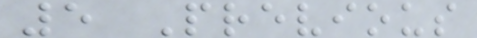5 Previous
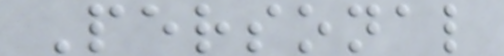Personal
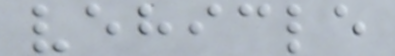vehicle
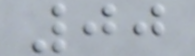00
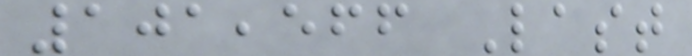101,566 Last
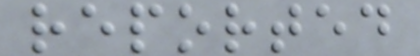reported
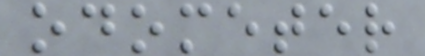odometer
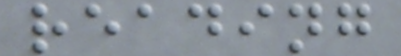reading
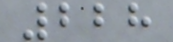228
